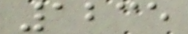1235
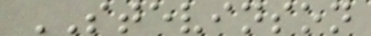STEVINSON
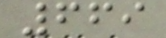669
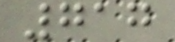717
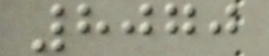8070
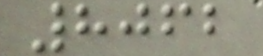8062
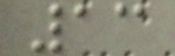13
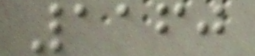1160
